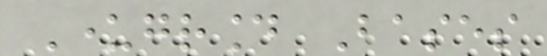Underground Bases
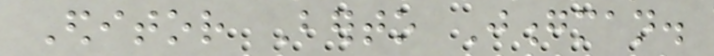Editor Berto Jongman.
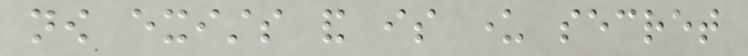now exists and is under secret
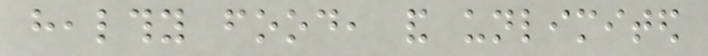healthy food, and unlimited
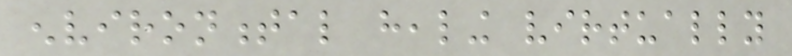environmental healing virtually
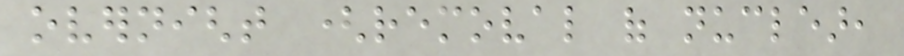overnight (removal of nuclear,
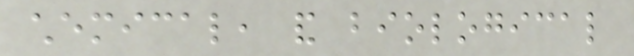chemical, and biological
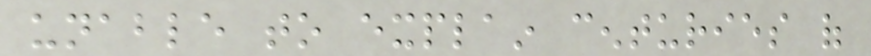unable to explain centuries of
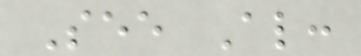See Also:
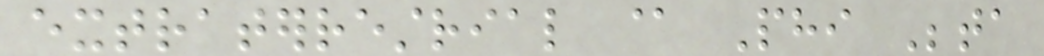extraterrestrial @ Phi Beta
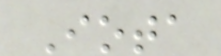Iota
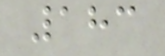183
